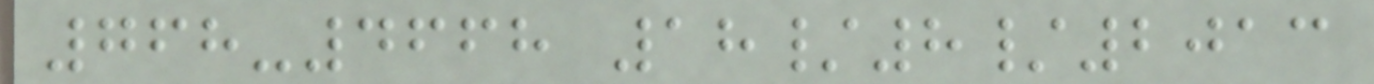768-4668 18/8/2013
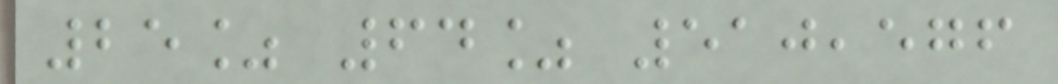25% 64% 510,576
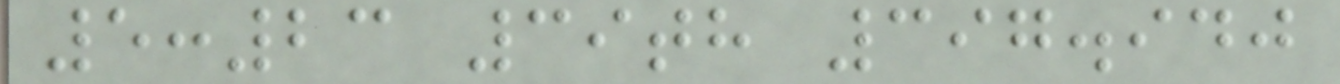5:23 39th 397.940
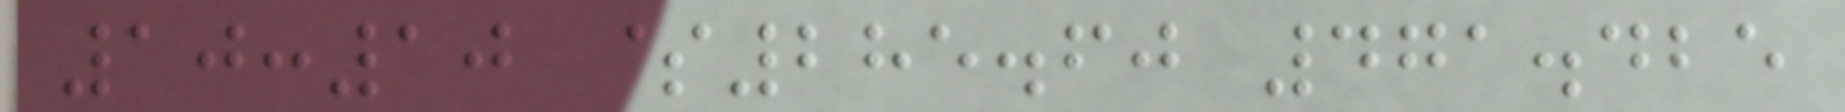10:10 $285.60 471.425
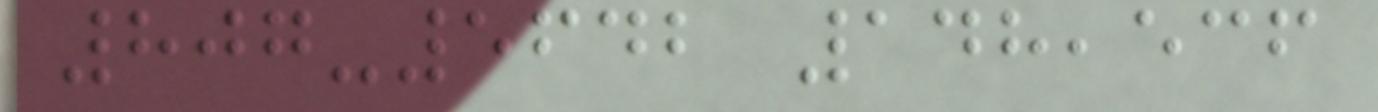807-5642 148,536
